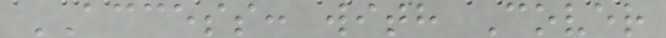ACCESS: with Cover
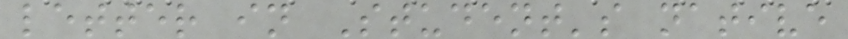letter in Student's native
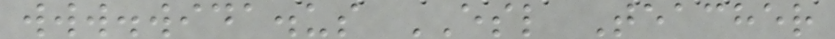www.wida.us ESL Teacher
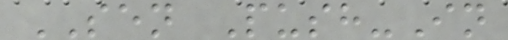SEN Push-In
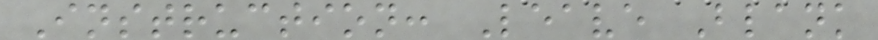Instruction: Leave Blank
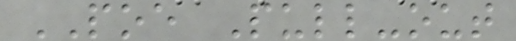POE Pull-out
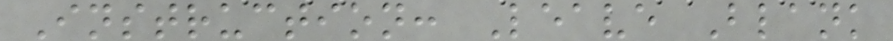Instruction: Leave Blank
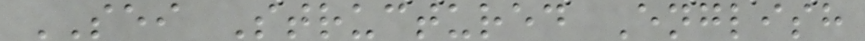SEI Structured English
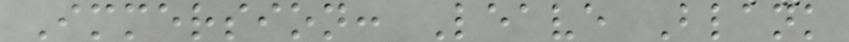Immersion: Leave Blank
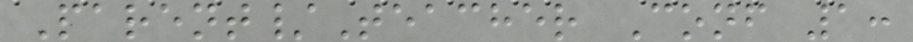Parent/Teacher Conf 1:
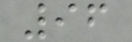96
